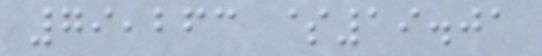79,263 $19.01
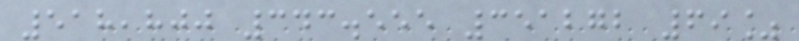518,800 343.555 351272 69%
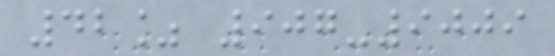42% 907-9009
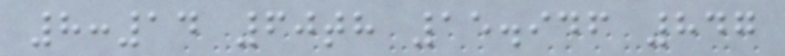8:14 60th 15.946 847
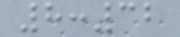8:32
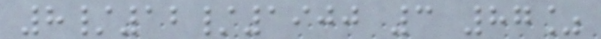8/12/1900 3 87%
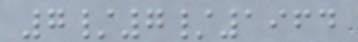7/7/1964
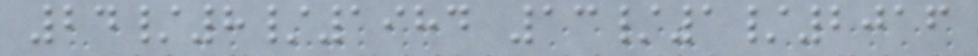24/8/1984 13/1/2016
